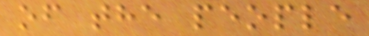of the people
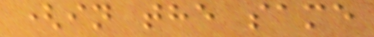(in the same
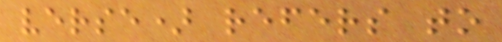verse) refers to
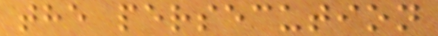the persecution
